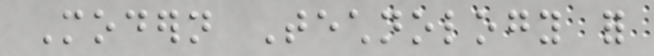Modern Technology for
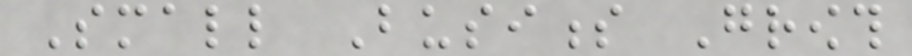Small Business Growth
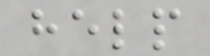help
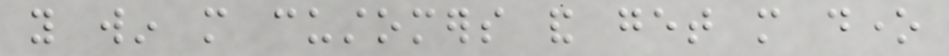you win more customers and get more done
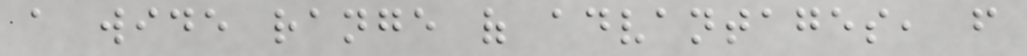a wide range of advantages, from
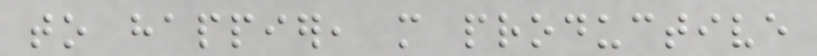to happier, more productive
